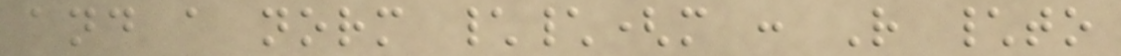and a norm \\(m : R \to
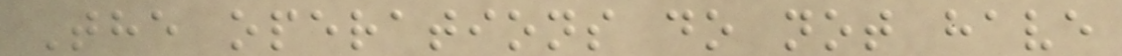The operations do not have
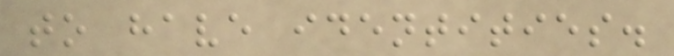to have identities.
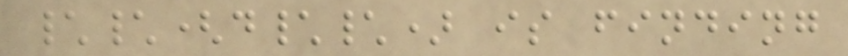\\(d\\) is finding
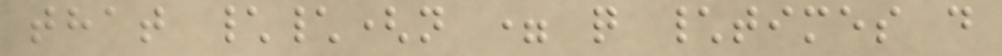that \\(n = q \times d
